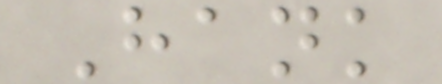Hank
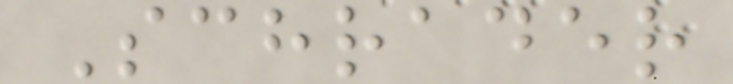Schrader
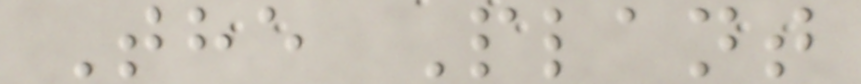The Plant
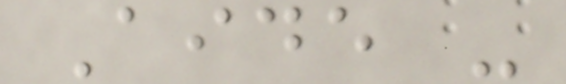Aide -
